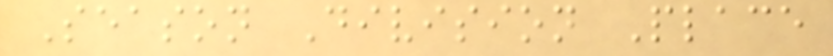Season Division Place
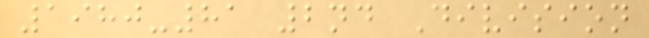1980-81 2nd Division
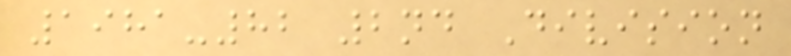1981-82 2nd Division
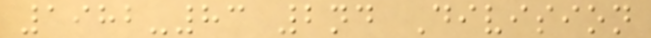1982-83 2nd Division
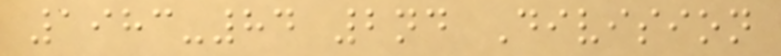1983-84 2nd Division
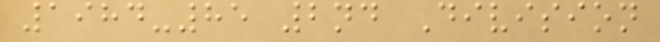1984-85 2nd Division
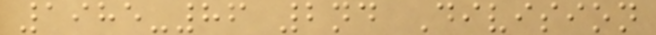1985-86 2nd Division
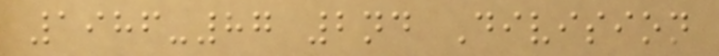1986-87 2nd Division
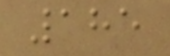185
